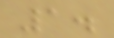1.
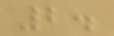2.
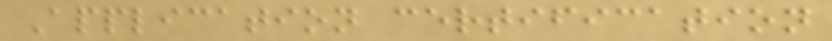Application certification
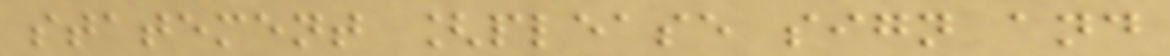statement [please sign and
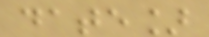date]
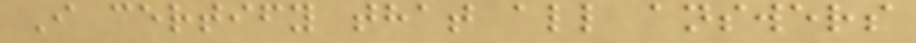I certify that all answers
